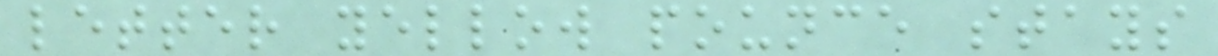letter yellow pounce stays
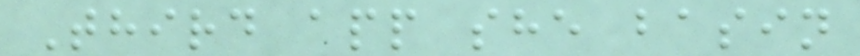Third app she basin
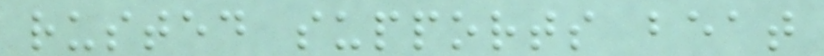rusted supports beat
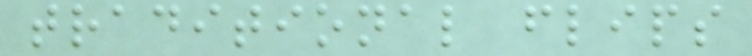traditional flips
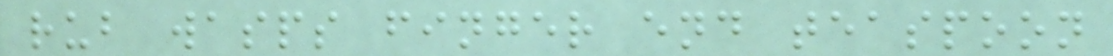rub wasps finger end teaspoon
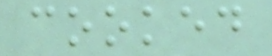cooked
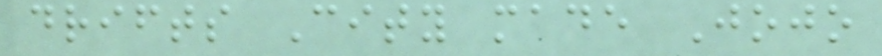drifts City made Jojo
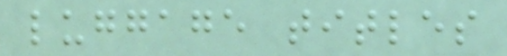luggage titles
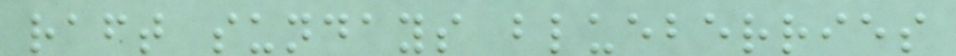raft sundays blueberries
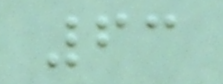63
